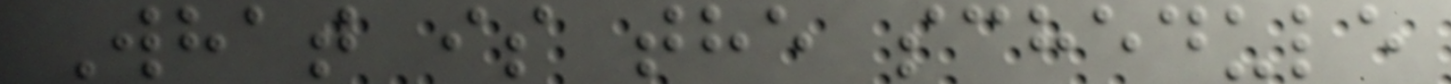What is the schedule
